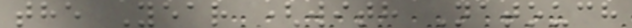the Year (with Natouch
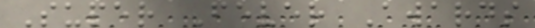Super Fever Awards
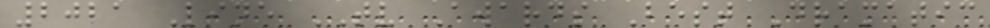2021 Line TV Awards Best Dramatic
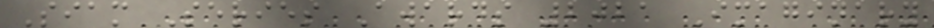Siam Series Awards 2021 Imaginary
